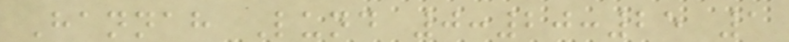Hannah Lund 0:20:25 1
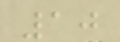10
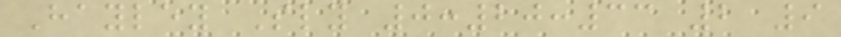Hayley Sly 0:20:33 2 9
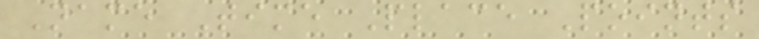Name Time Place Points
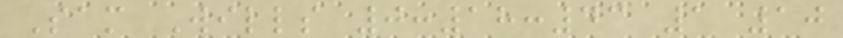Sam Wills 0:18:43 1 10
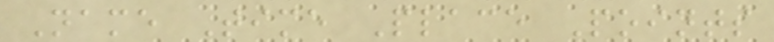Name Time Place Points
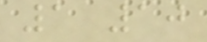1 10
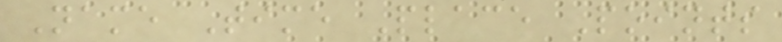Name Time Place Points
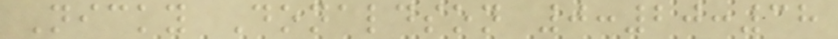Nicky Donaldson 0:20:38
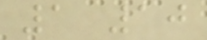1 10
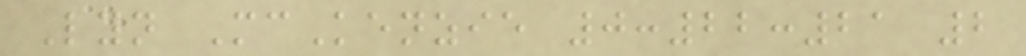Lyn McKenzie 0:22:21 2
